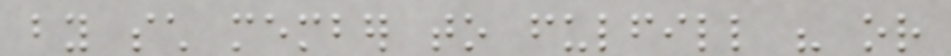by such member to fulfill his or
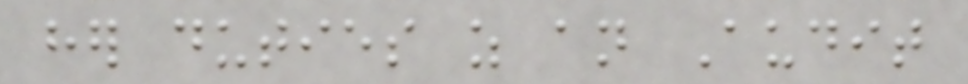her duties as an Audit
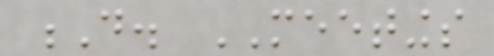D. MEETINGS
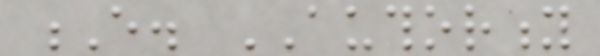E. AUTHORITY
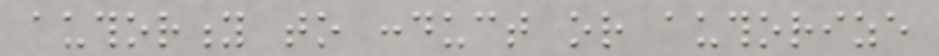authority to conduct or authorize
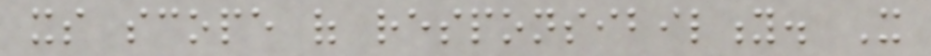its scope of responsibility. It
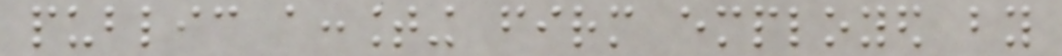public accounting firm employed by
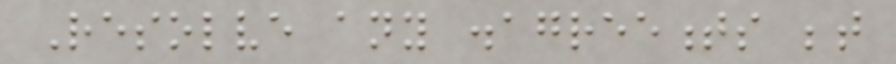Resolve any disagreements between
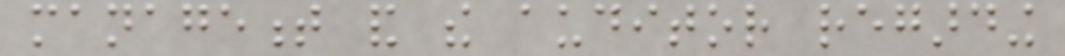management and the auditor regarding
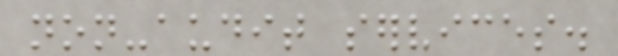non-audit services.
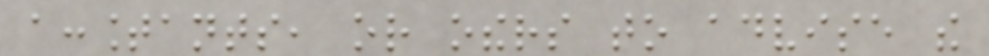accountants, or others to advise the
